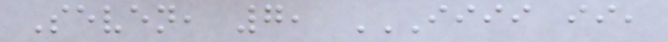Seven, 7, IIII II,
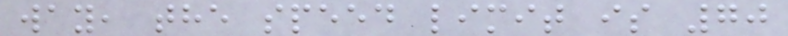way, the speed limit is 70
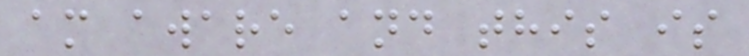am aware and this is
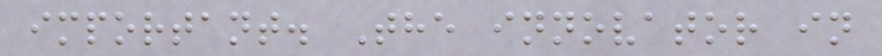important. The innovator in
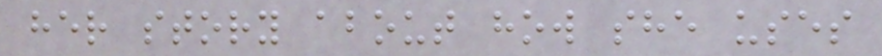her story about how she uses
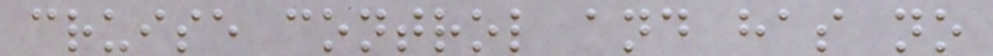cruise control and has no
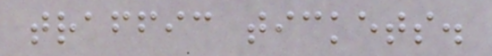traffic tickets.
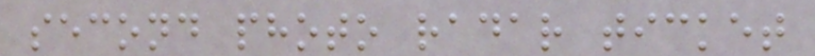second photo radar ticket
